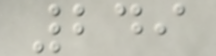249
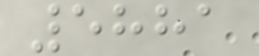5881
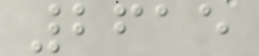2615
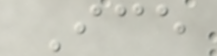Ice
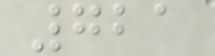721
